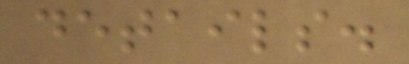details.
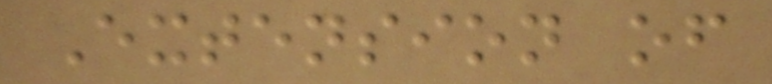Extension of
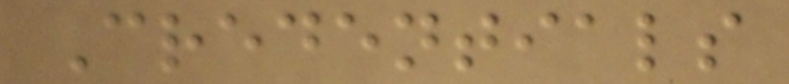Credentials
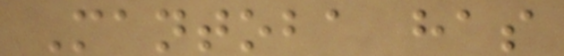Mantoba has
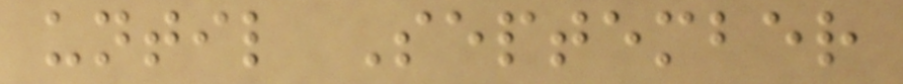until September
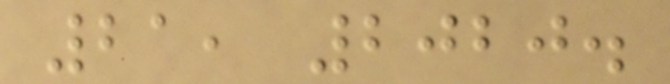21, 2020.
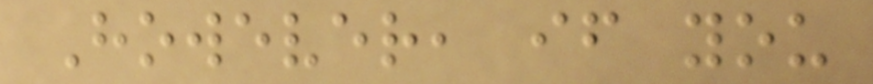However, if you
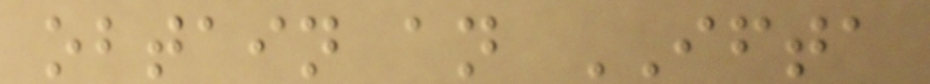obtain an IFTA
